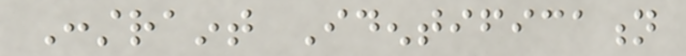Constraint Identification
